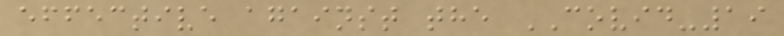effective against the COVID-19
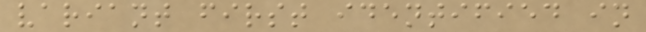variant first identified in
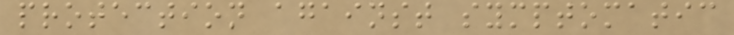protection against symptomatic
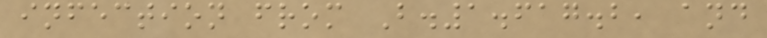infection from B.1.617.2, and
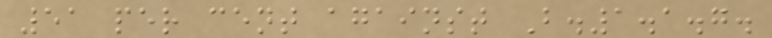51 per cent against B.1.1.7.
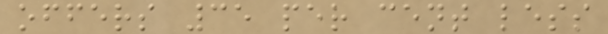offers 35 per cent less
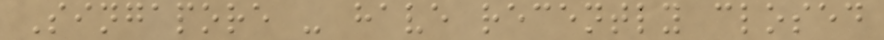Singapore - have recently closed
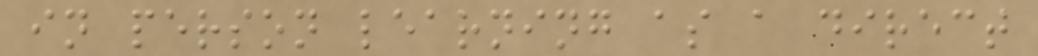in person learning as a direct
